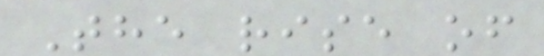The rise of
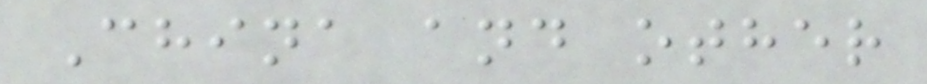China and other
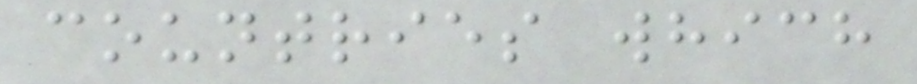countries which
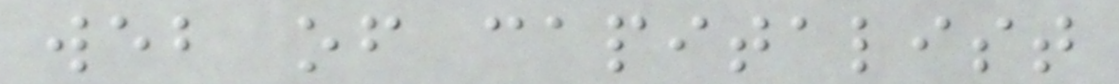web of capitalist
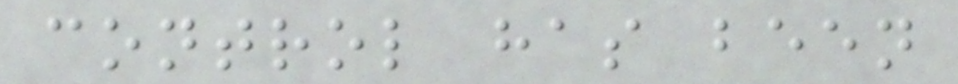control has been
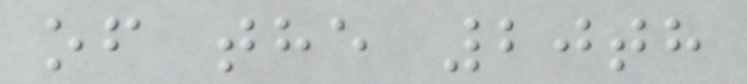of the 20th
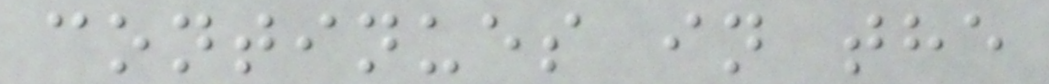continues in the
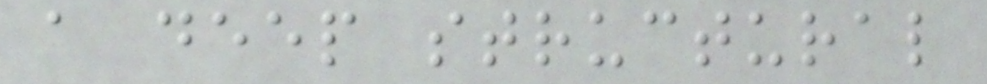a deep structural
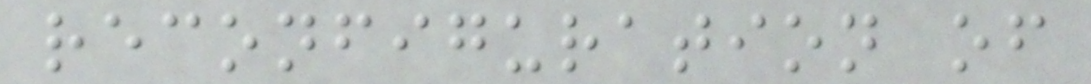reconfiguration of
